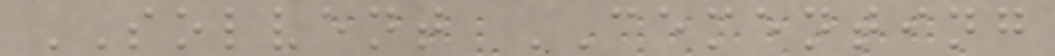SOLVENT CEMENTING
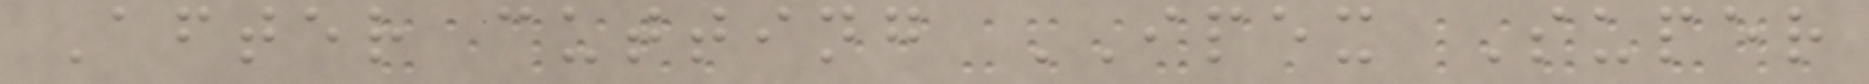After cutting IPEX Super
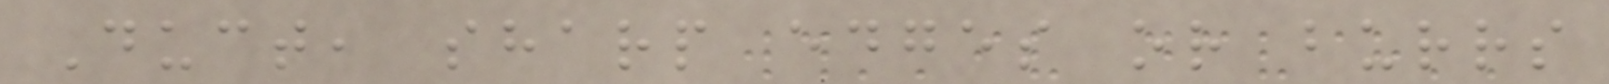Duct, sharp edges or burrs
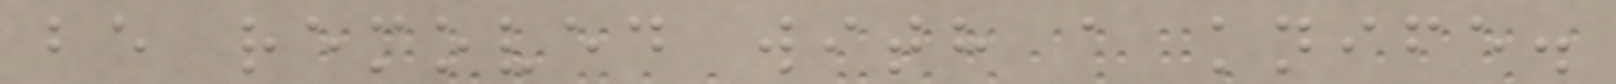be removed with a knife.
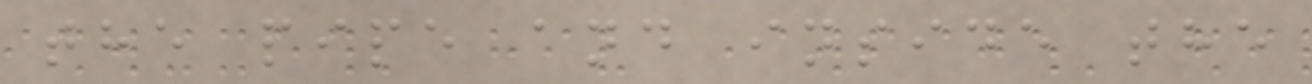the pipe and inside the
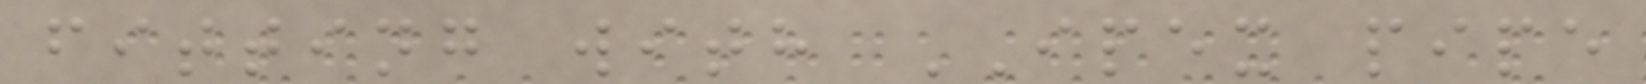fitting with IPEX pipe
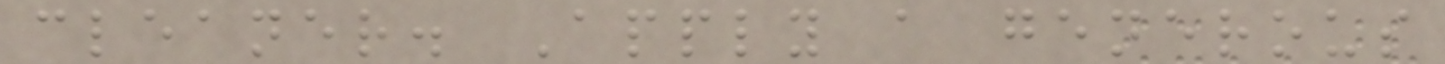cleaner. Apply a generous
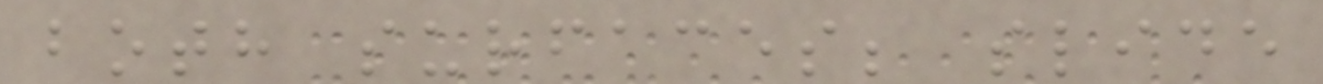both surfaces; slide
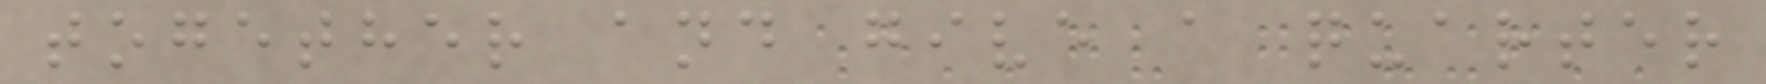together and give a quarter
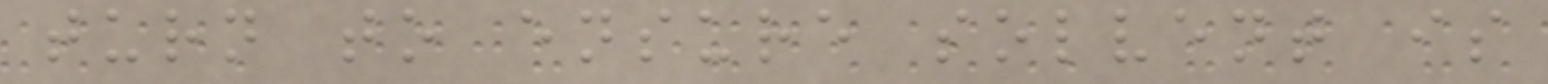turn to ensure solvent is
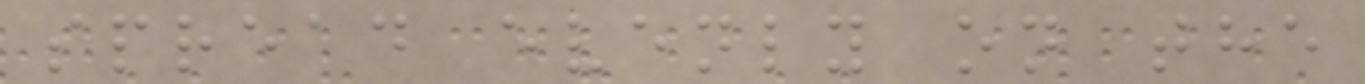spread evenly on the
